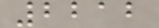2212
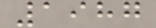1987
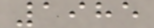1985
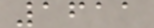1611
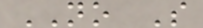NO S
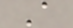A
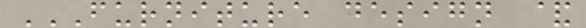FURNITURE DESIGN &
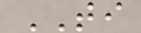TI
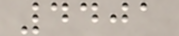4401
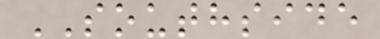SOUTHSIDE
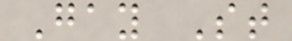Gay St
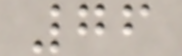76
